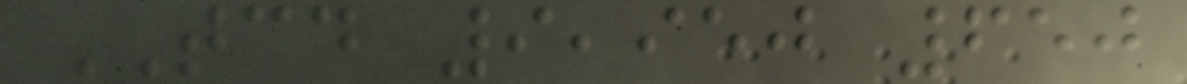TCD 9,950 650
